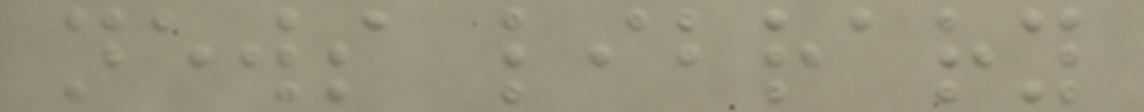news library
